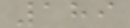189
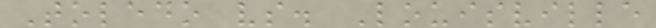Toledo vs. Louisville
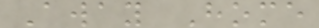Away Home
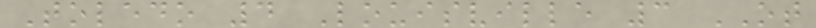Toledo 4 Louisville 3 OT
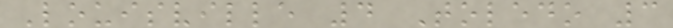Louisville 4 Toledo 3
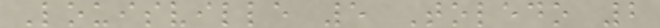Louisville 5 Toledo 2
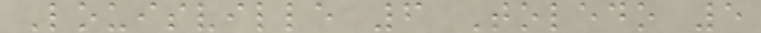Louisville 6 Toledo 5
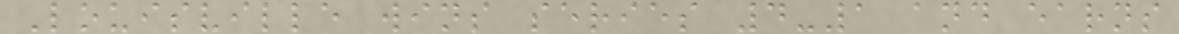Louisville wins series 4-1 and earns
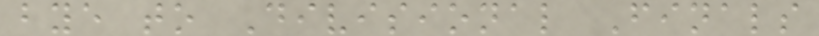bye to Divisional Finals
